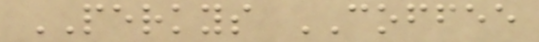PERKYS COFFEE
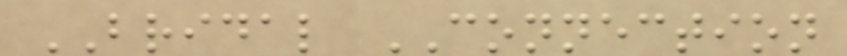BRIDAL CONNECTION
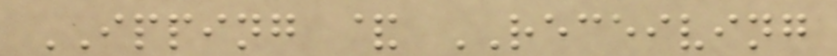IPPING & RECEIVING
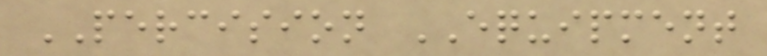PERCISION EQUIPMENT
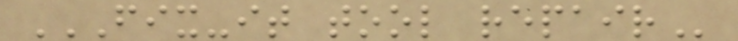FIX-IT TOOL REPAIR
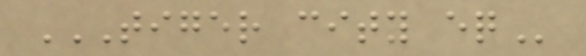TIGER CITY EQ
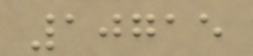10715
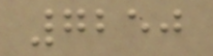7250
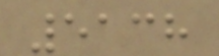5138
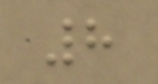8
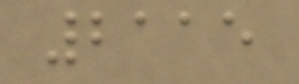2115
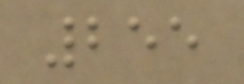255
